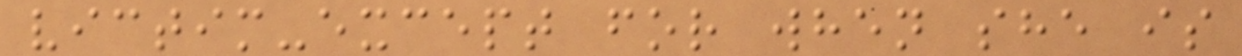victim-except for when she is
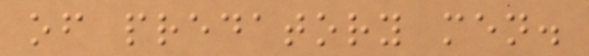of predatory men.
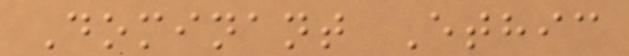Dominant Ethic
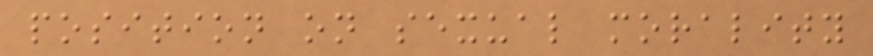position on sexual morality
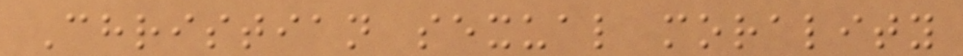Christian sexual morality
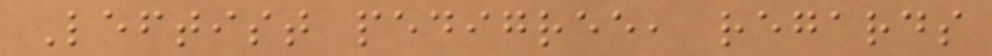Leftist pedigree, regards
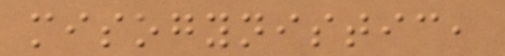misogynistic,
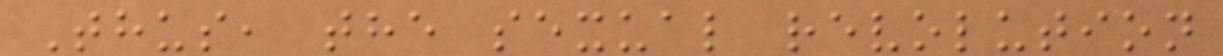Thus, the sexual revolution
